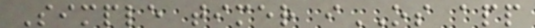Simple timer iOS app
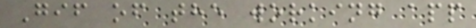Gif of the working app
